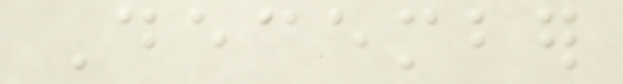December
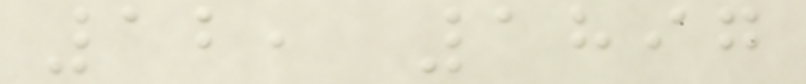12, 1897
